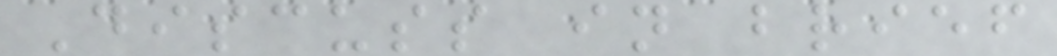Discuss in brief
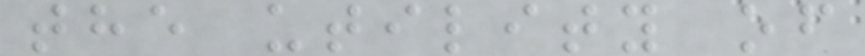the utility of
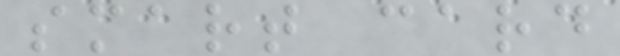smart card
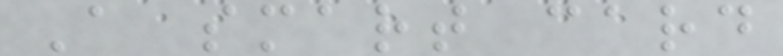A smart card
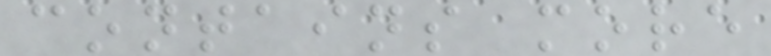contains more
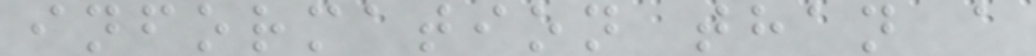information than a
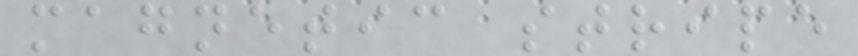magnetic stripe
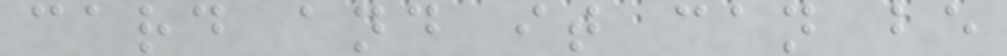card and it can be
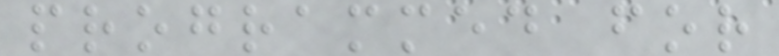programmed for
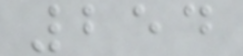254
